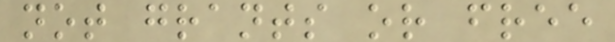not grants or free
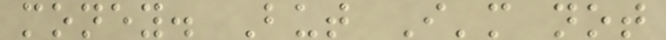money. But I'm not
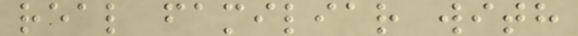real familiar with
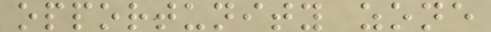opportunity zone
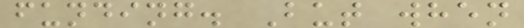funding. But when
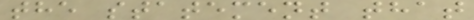the statement that
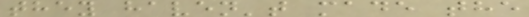they haven't made the
